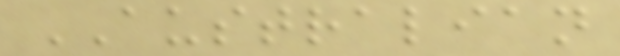AUSTRALIAN
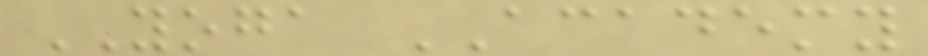YOGA ACADEMY
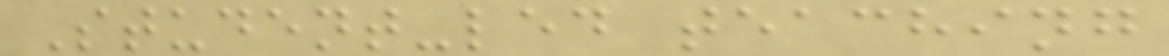Student-led teaching
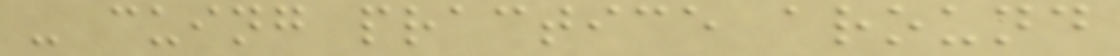- cuing practice around
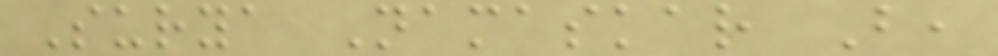Surya Namaskar B,
